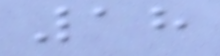18
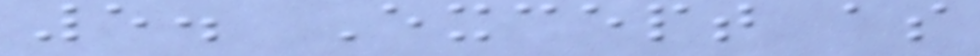5. Except as
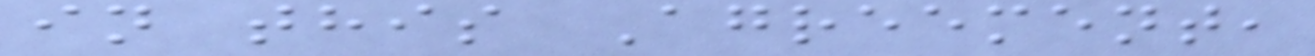in this Agreement,
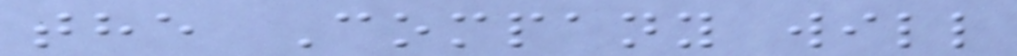the Company will
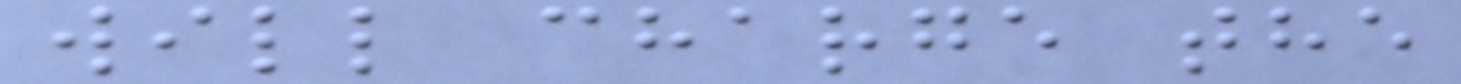will charge the
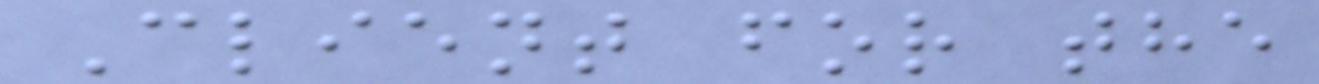Client for the
